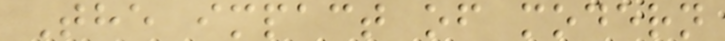The impact of modern
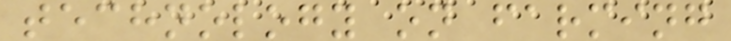technology on farming
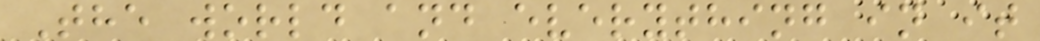The world and everything in it
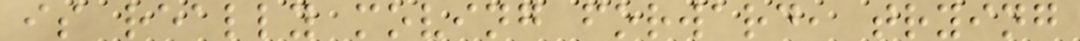is really moving forward, trying
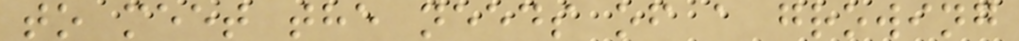to meet the needs of a growing
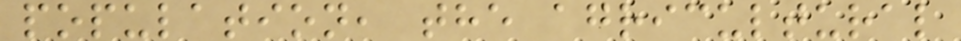population, the agricultural
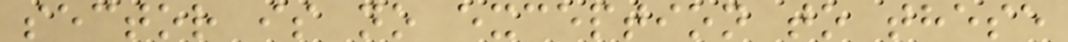sector is no exception to these
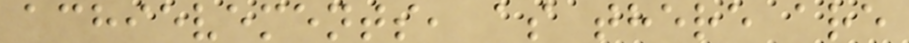achievements, as there are
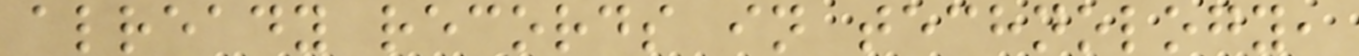already records in technology,
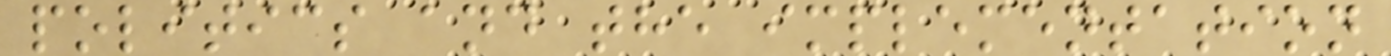politics and the implementation
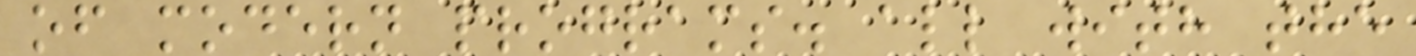of modern programs. all with the
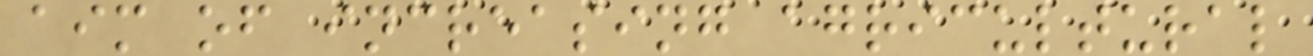aim of increasing agricultural
